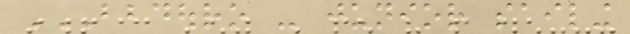BBDOURO - JUNIOR SAILING
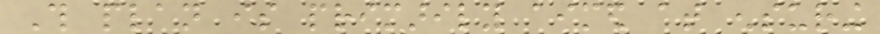This plan is primarily aimed at ensuring
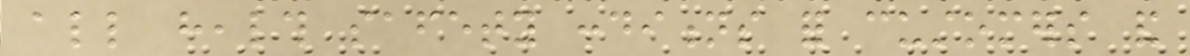all health safety conditions for customers and
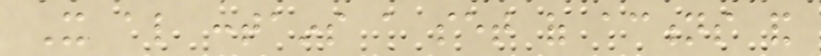It also contains a set of actions and
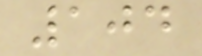104
